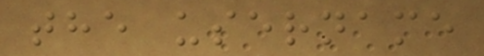the username
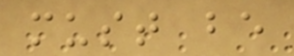must be
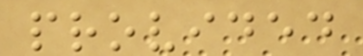provided
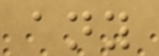any
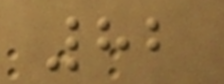82
